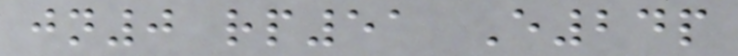jn0 rp51 E24p
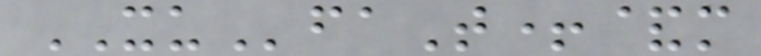XUfaT+&m
